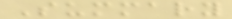Summary
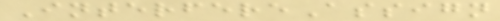InterfereAssign
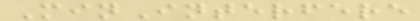MinInterfere
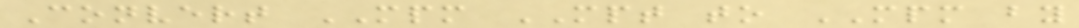Convert MPM MPT to MPM by
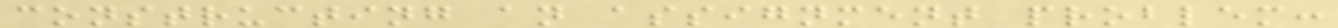constructing an assignment problem:
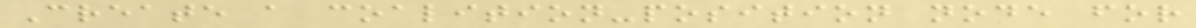Create a coalition-position node for
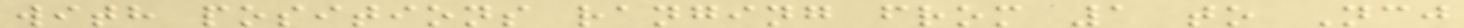with positions ranging from 1 to Ncj
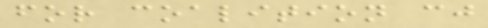for coalition cj
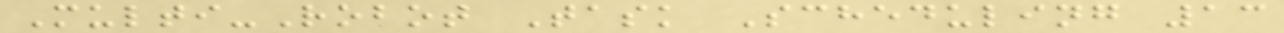Multi-Robot Task Scheduling 13
